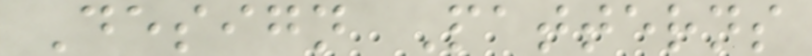Design Patterns
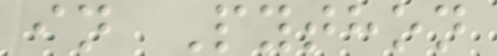in Python
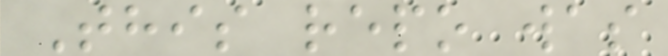This repo was
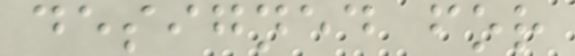designed for
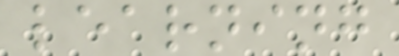learning
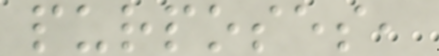purposes,
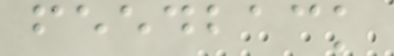feedback
